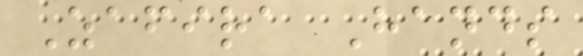Zafira Hands
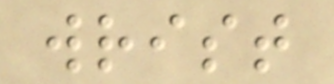wrist
